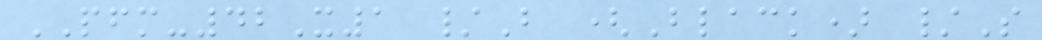PFM-42X1 /B (Black) /S
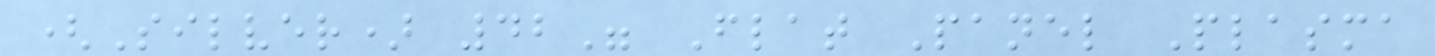(Silver) 42" Flat Panel Plasma
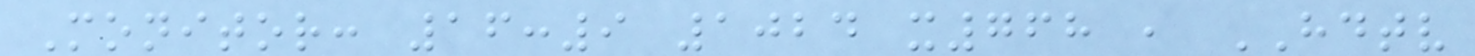Monitor: 16:9 1024 x768 , HDTV
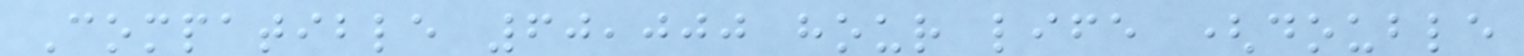Compatible 60,000 hour life (double
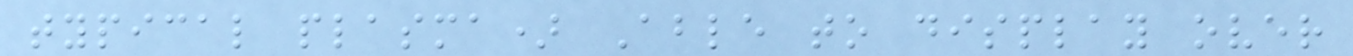typical plasma) Able to display over
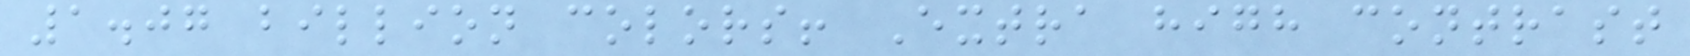1.07 billion colors! Extra high contrast
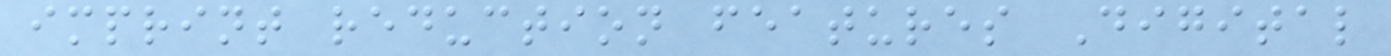imprint reduction features Digital
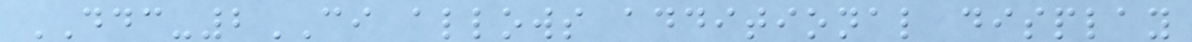DDC-2CI allows additional display
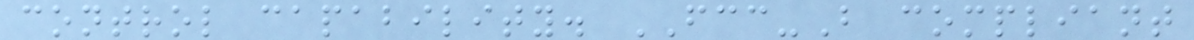control capability. FCC-B compliant
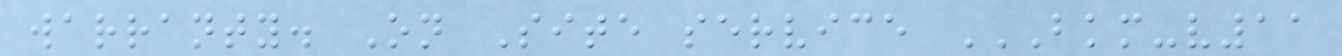warranty. On Site service BKM-V11
